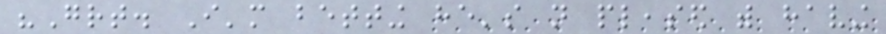"Great. I'm betting he's not pleased with having
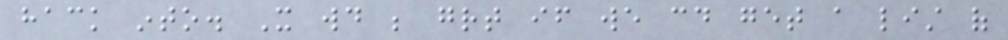hack into. It would be great if we could get a list of
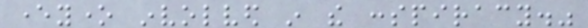everyone involved in the conspiracy."
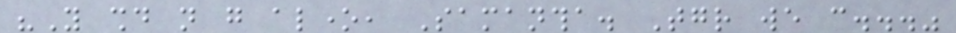"You should not go alone, Samantha. Together we can..."
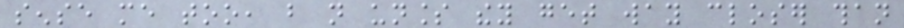sense me too, but not unless they get way closer than
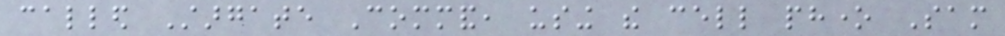called Stargate Command, using the cell phone Sam
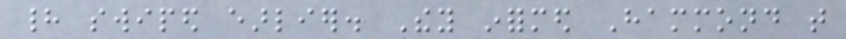had swiped earlier. They informed Hammond that
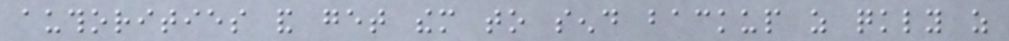authorities and get them to send backup as quickly as
